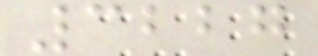3227
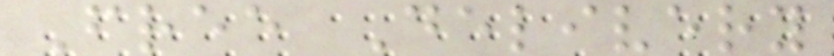Free Delivery
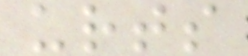urts
